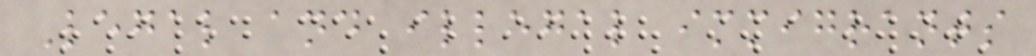Legal and illegal immigrants
